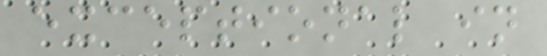exceptional in
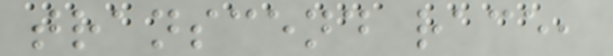transcend race,
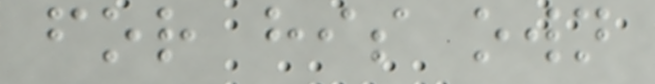for his own
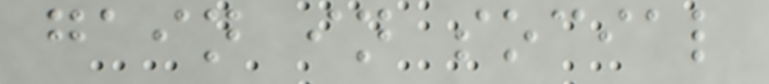gain in social
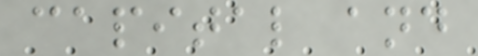capital and
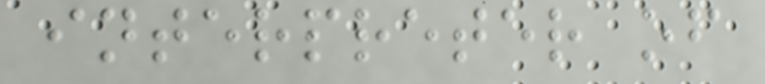interpreter of
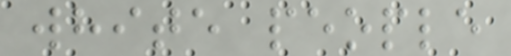white people
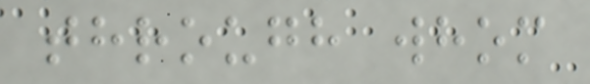through whom
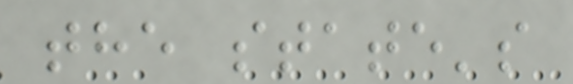the state's
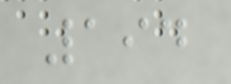194
